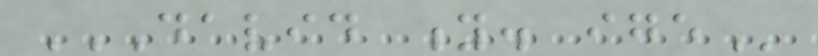DAVID Y. IGE
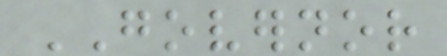GOVERNOR
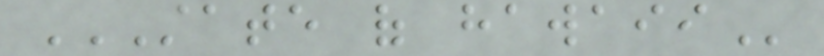STATE OF HAWAII
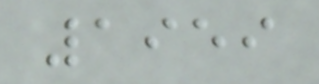1959
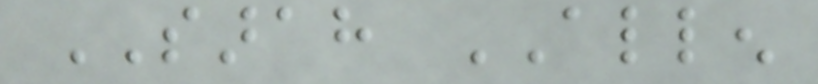SARAH ALLEN
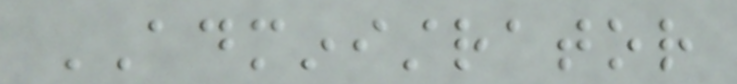ADMINISTRATOR
